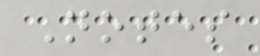Notes
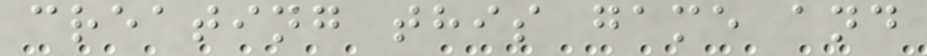creating this game and
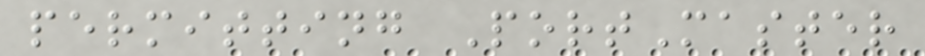permitting PortMaster
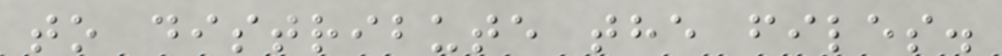to distribute the files.
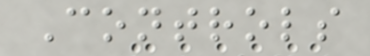Controls
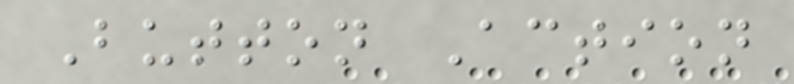Button Action
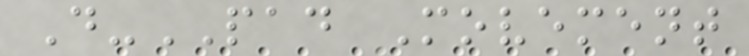D-PAD Movement
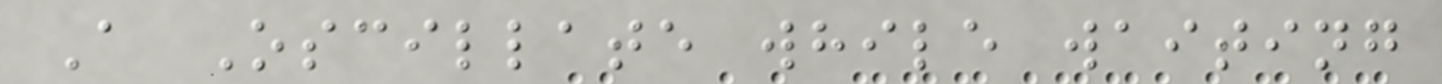A Oscillate while waiting
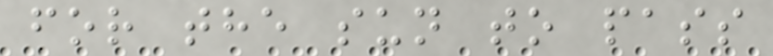for the sun to pass
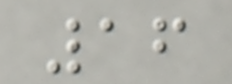16
